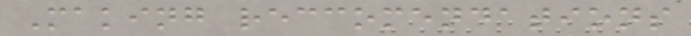Making reccomendations
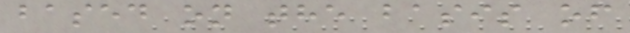based on the basis of
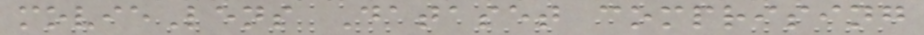movieLens Dataset comprising
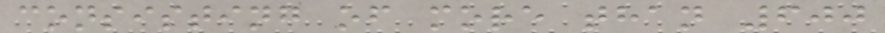consisting of more than 600
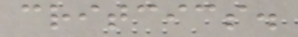critcics.
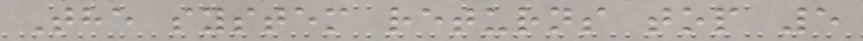The system returns top 5
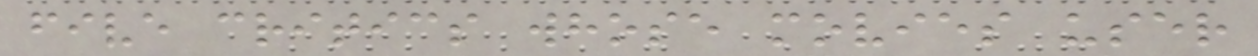five critics whose movies user
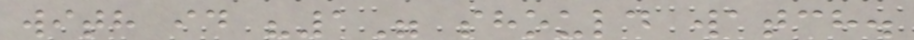with id "1" should watch.
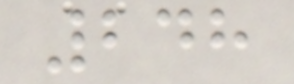248
